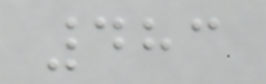483
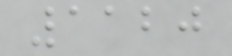1120
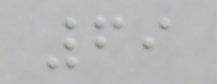69
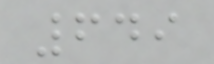649
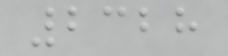2328
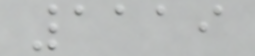1119
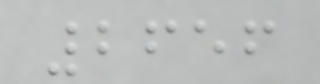2656
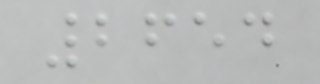2654
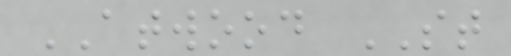ATWOOD ST
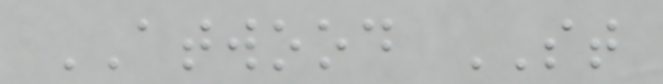ATWOOD ST
